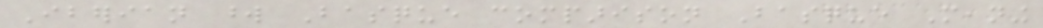Iberian word Basque comparison Basque Meaning
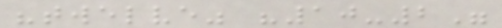"twelve" "10-2"
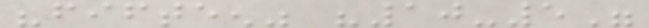"fifteen" "10-5"
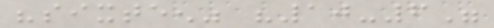"sixteen" "10-6"
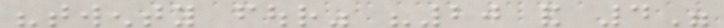"twenty four" "20 and 4"
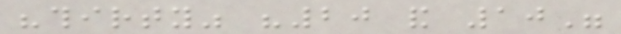"thirty" "20 and 10"
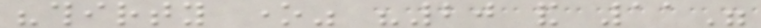"thirty one" "20 and 11"
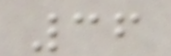36
